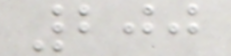200
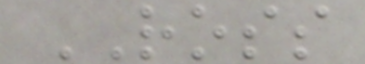ROSS
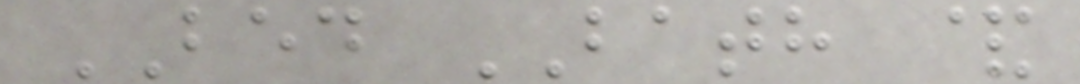BED BATH &
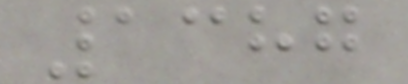1387
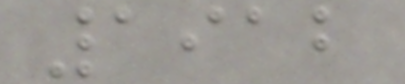1912
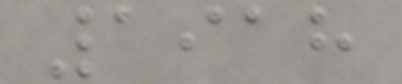1918
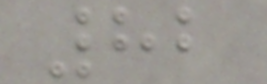82
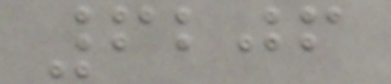6206
